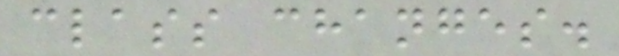class changes.
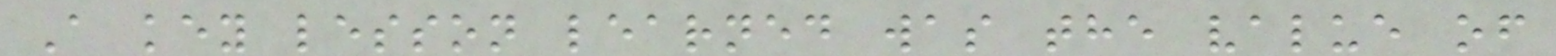A key lesson learned was the value of
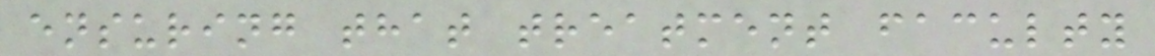ensuring that treatment faculty
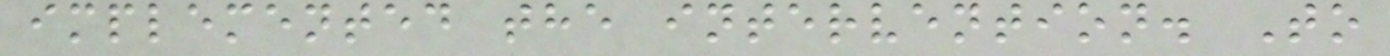implemented the intervention. To
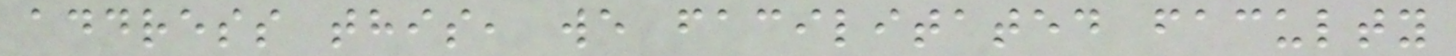address this, we facilitated faculty
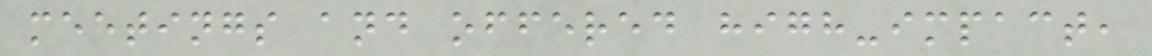meetings and offered high-impact,
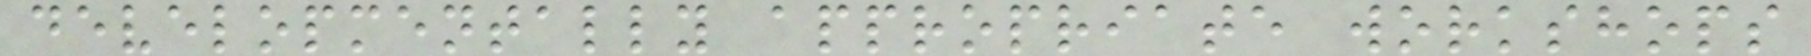developmentally appropriate workshops
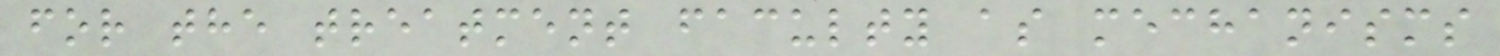for the treatment faculty as mechanisms
